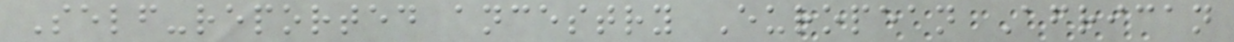Self-reported ancestry European African
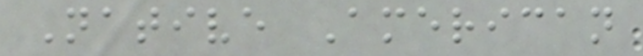Native American
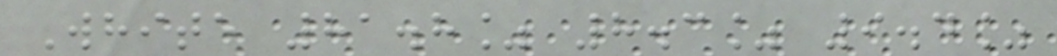White 81.8% 8.3% 9.4%
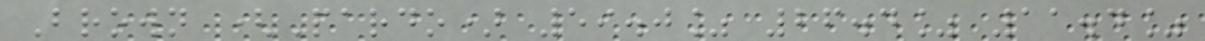Brown (Pardo) 59.0% 26.4% 11.4%
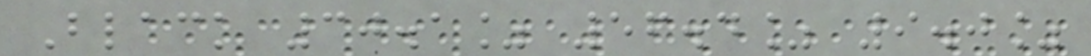Black 30.1% 56.4% 9.0%
